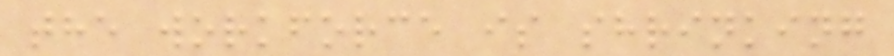the workforce is shrinking
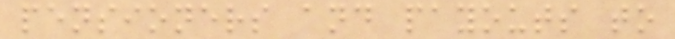pensioners and payouts to
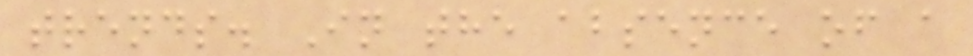trends. In the absence of a
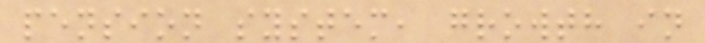pension system, growth in
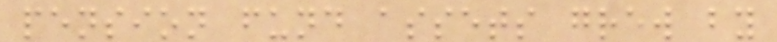pension fund assets grew by
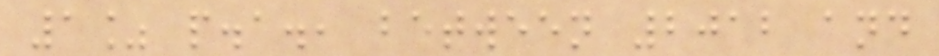1% p.a., between 2012 and
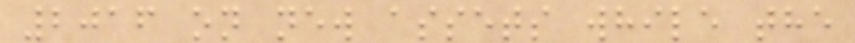2016 on new assets while the
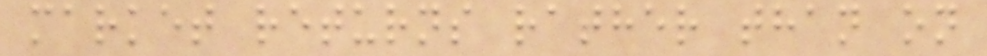market returns rather than on
